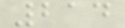214
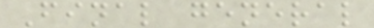Final general
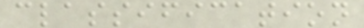classification
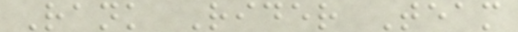Rank Rider Team
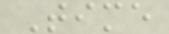Time
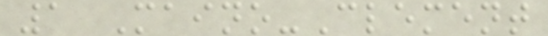1 Maino-Clement
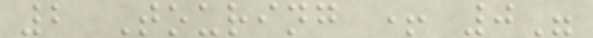2 Touring + 0"
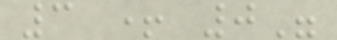3 + 0"
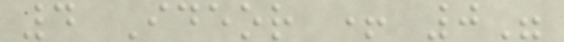4 Ideor + 0"
